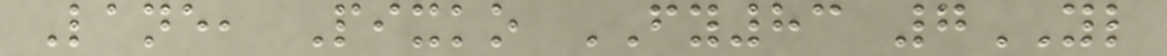Lane, Pixko FY83 7YL
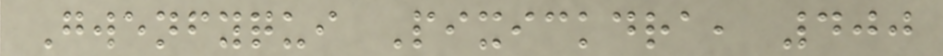Gwenfyqui Pixickdra, 400
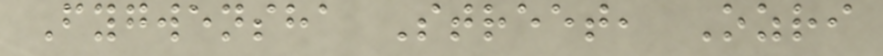Fygwensha Street, Ozri
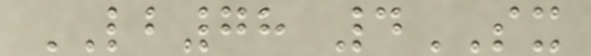LB78 4SX
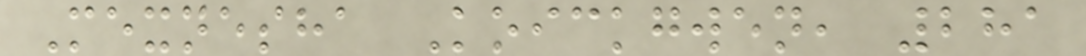Mexnesha Koickgwen, 281
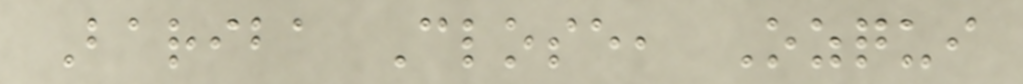Bariba Close, Ozqui
